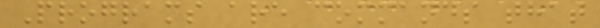Programs are commands that
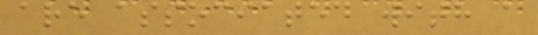are associated with a
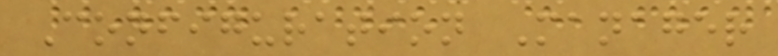Configuration Manager
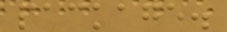package.
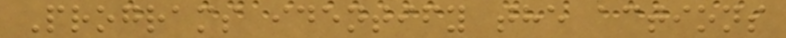Programs identify the actions
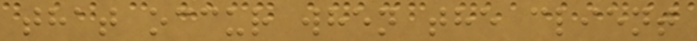that occur when the client
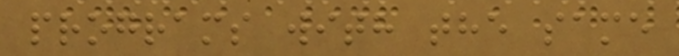programs with the same
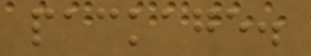package.
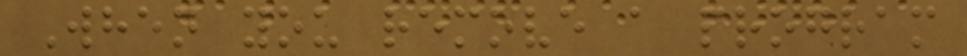When you remove a program
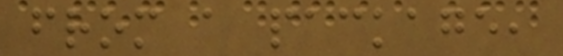from a package,
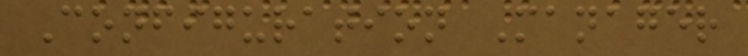Configuration Manager
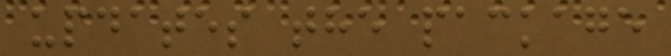updates the package
